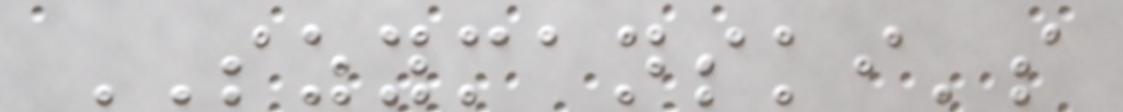SZYMANSKI's
